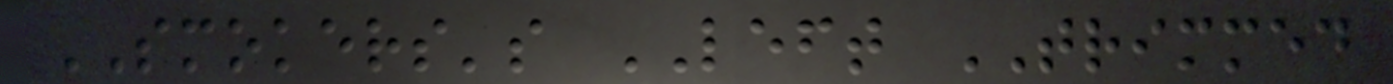SMOKERS's LEFT TRIMMED
